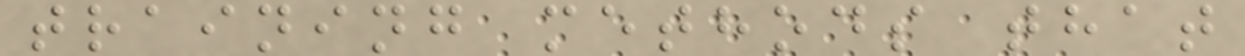training methods that
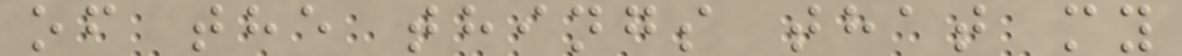of the things that my
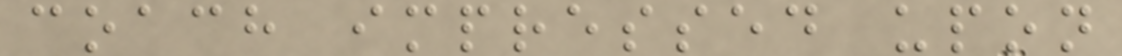coach impressed upon
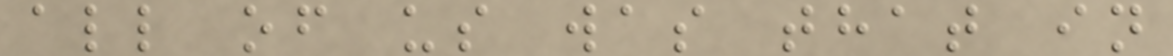all of us was that in
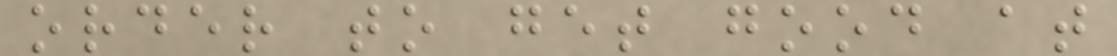order to get good at
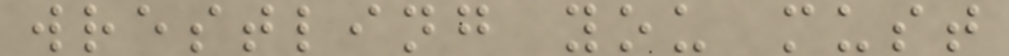wrestling you must
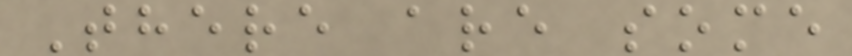There are some
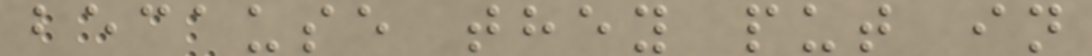because they put in
